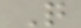Q
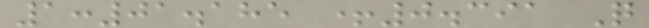1:01.185 +0.391 Q
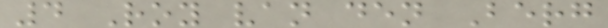4 Roy van den Berg
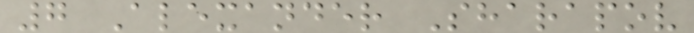7 Alexander Sharapov
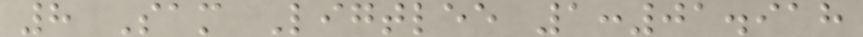8 Sam Ligtlee 1:01.918
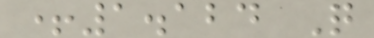+1.124 Q
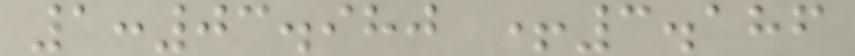1:03.980 +3.186
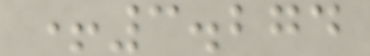+3.274
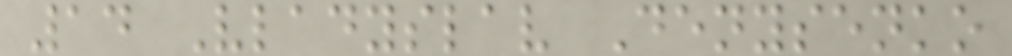14 Vladyslav Denysenko
